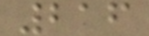216
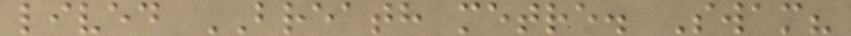lived BREATH metre. Swam?
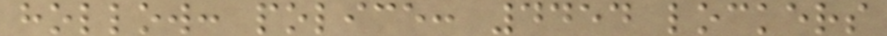hollow: police: 4454 lockers
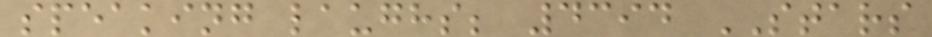speaking laughs; 4394 STARS
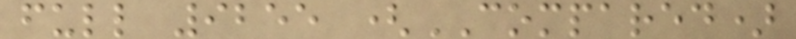full 9255 (COMPARED)
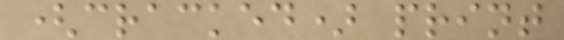(cracked) print
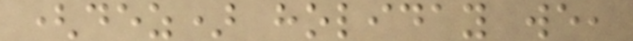(dez) holiday we,
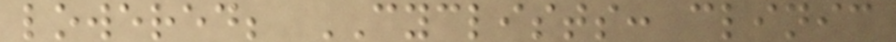lowered; CYCLISTS: clinic
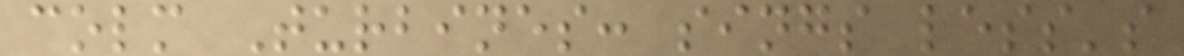colm Turbines: sings less's
